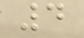4
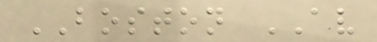BOSTON AV
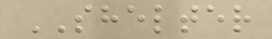SHELTER
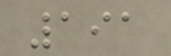191
